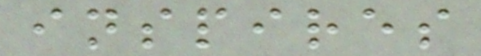inspires
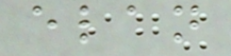elan
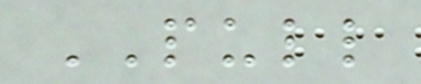PULL
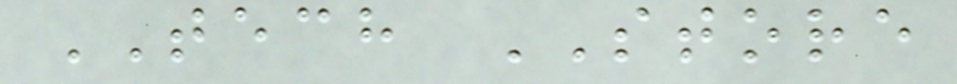TECH STORE
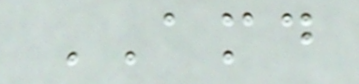AMD
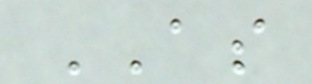AS
